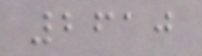2610
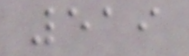519
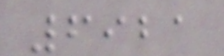6921
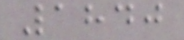1840
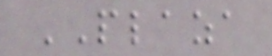PLAZA
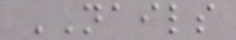NAILS
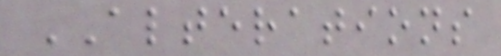ALTERATIONS
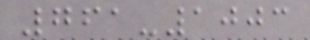761-1003
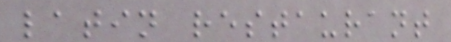latin restaurant
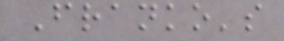Franko's
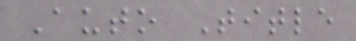Auto Title
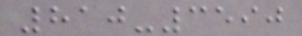810-3590
